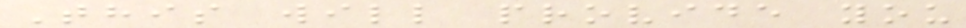This will provide you
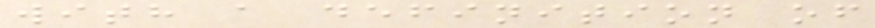with a definition of
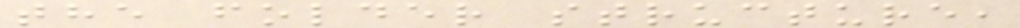the folder structure,
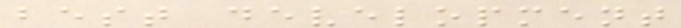best development
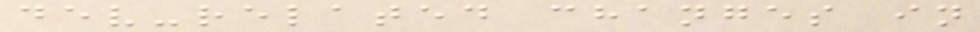dev-related changes in
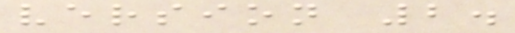version 2.
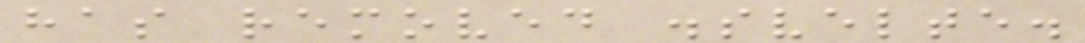has removed .svelte.
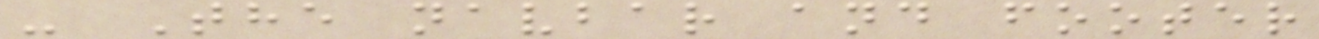- The navbar and footer
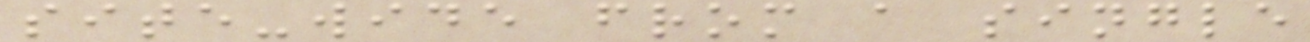site-wide from a single
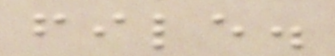file.
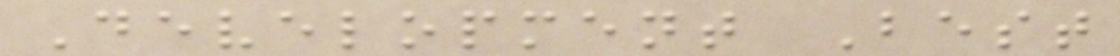Development Best
